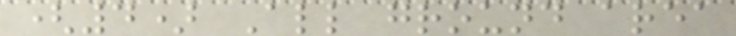(4) All ground area
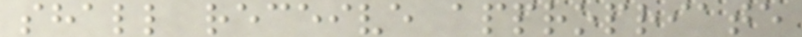shall receive appropriate
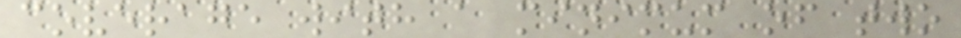coverage with a minimum of two
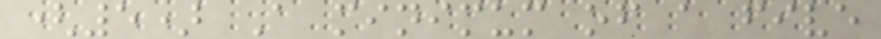(5) A minimum of a five
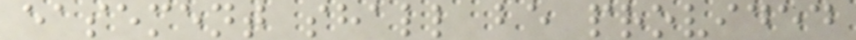easement shall be provided
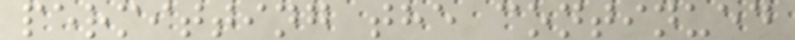permitting the continued
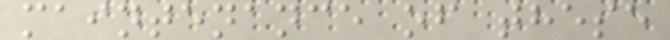maintenance of these
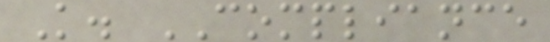K. COMPLIANCE
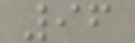96
